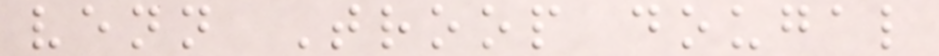venn Troop dougal
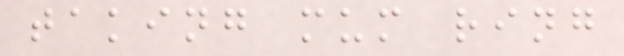taking mum ring
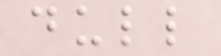dull
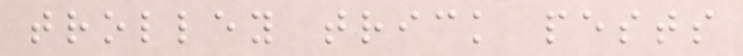trolley trick pests
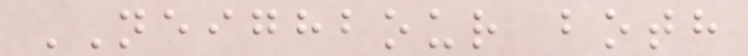NEIGHBOUR both
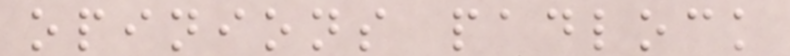opinions padlock
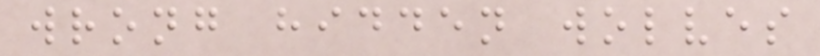wrong hidden wolves
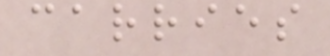carries
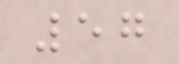57
